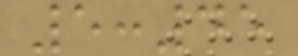5:45
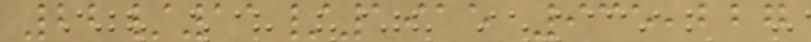22/11/1915 935,227
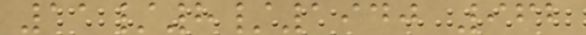11/8/1940 962
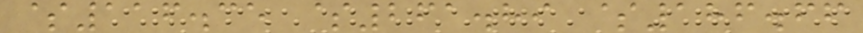$116.35 $261.89 $186.66
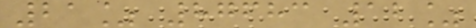21% 87683 12%
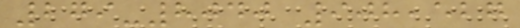279-8040 908,527
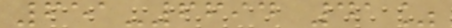651-6694 41%
